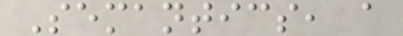Semantics, a
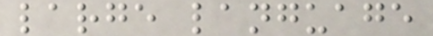large language
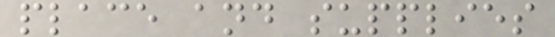place and supplies
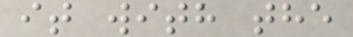it with the
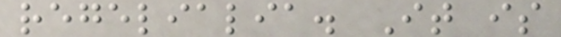regelialia. It is
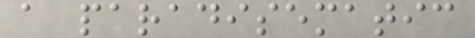a paradisematic
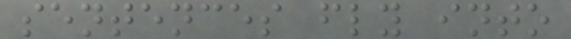sentences fly into
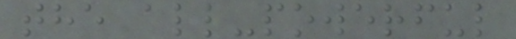the all-powerful
